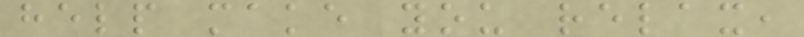help make you relax,
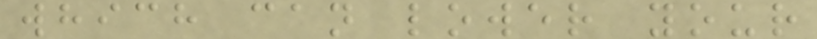which can lower your
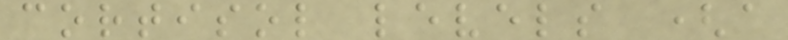cortisol levels (a
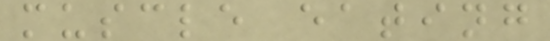muscle eating
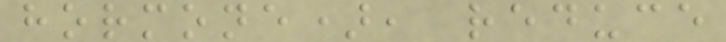hormone), reduce
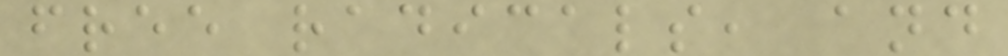free radicals, and
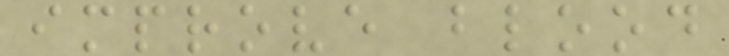improve blood
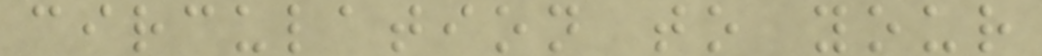circulation to your
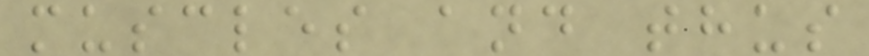muscles and thus
